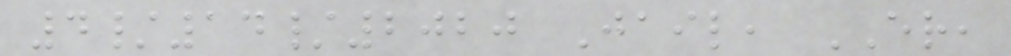4/14/2020 Jail, ER,
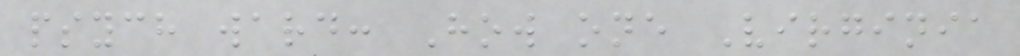psych ward: How one Virginia
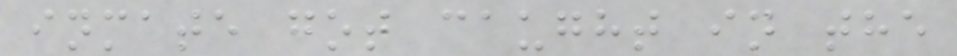inmate got caught in the
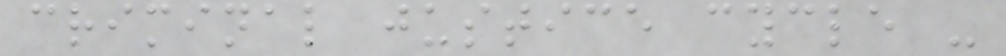criminal justice cycle -
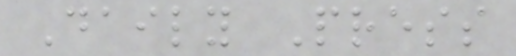Daily Press
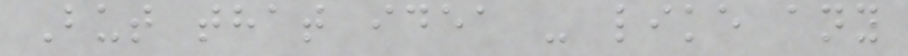But that idea - like any
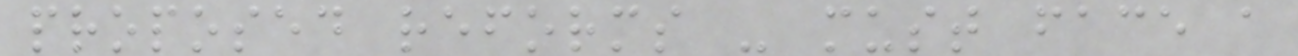proposed reforms - must face a
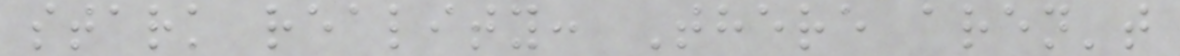stark reality: There aren't
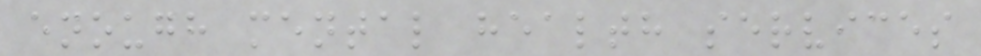enough mental health services
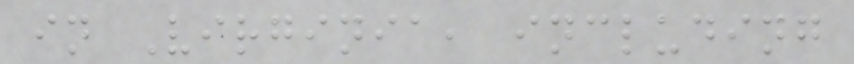in Virginia, including
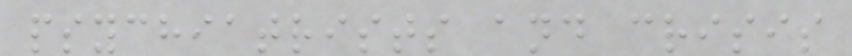psychiatrists and crisis
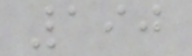190
